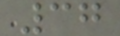37
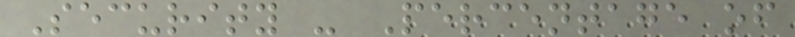Security - Percentage of
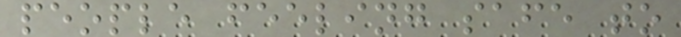people feeling safe to
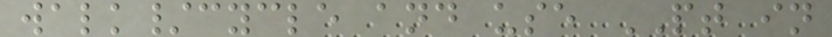walk/cycle and use PT in
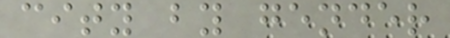city by gender
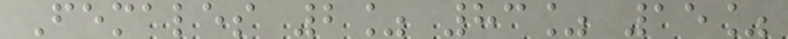Females 2% 83% 15%
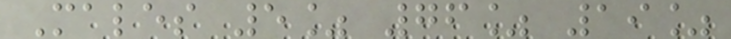Males 5% 76% 19%
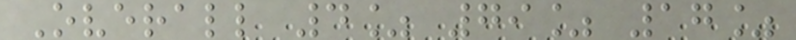Overall 4% 79% 17%
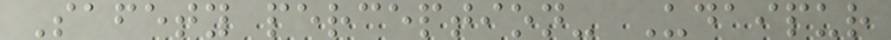Safety perception- Udaipur
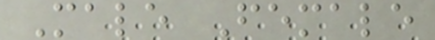Male Female
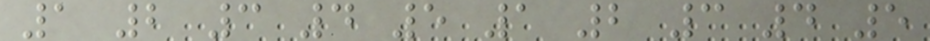1 2 3 4 5 1 2 3 4 5
